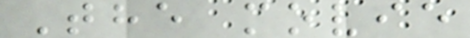The movie
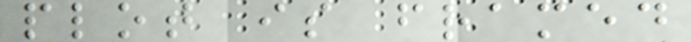plot is framed
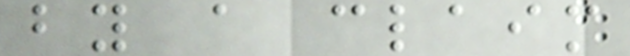by a claim
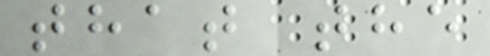that the
